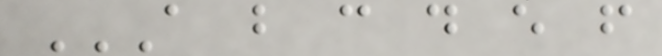A B C D E F
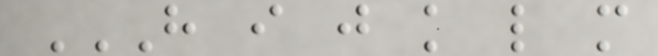H I J K L M
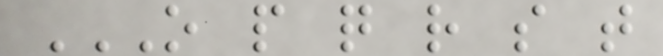O P Q R S T
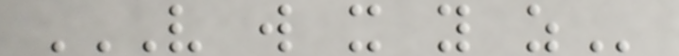V W X Y Z
